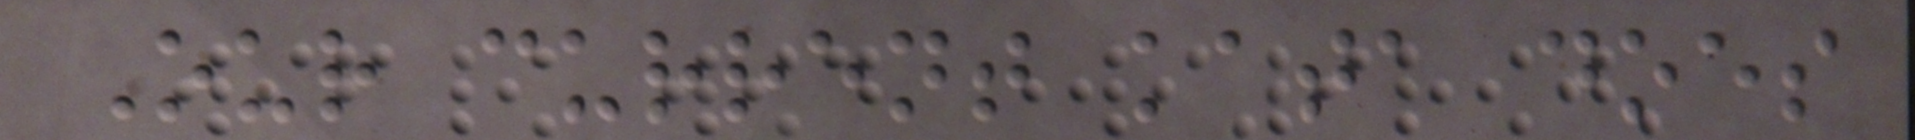Our current kata does
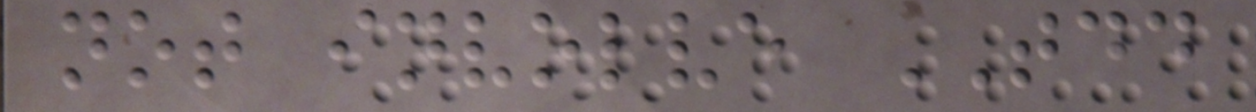not involve TDD
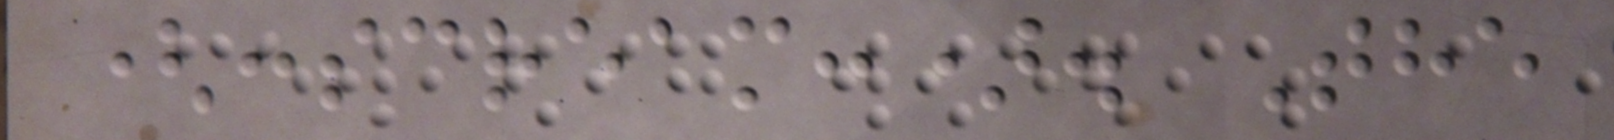(:scream:). The
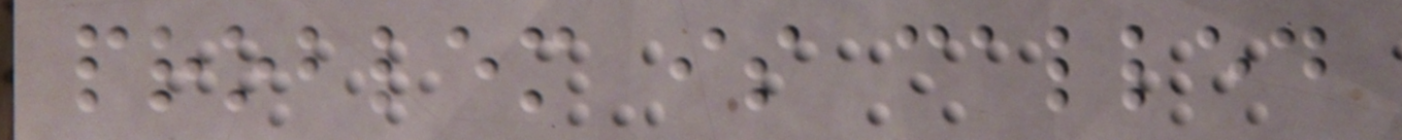problem is called
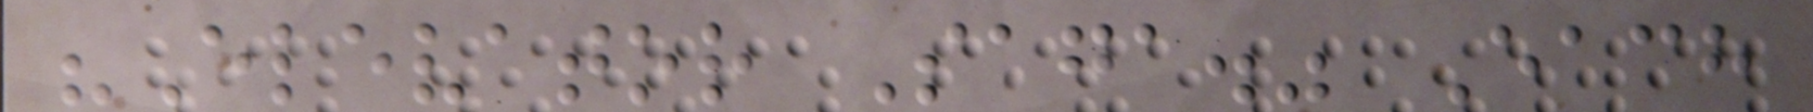"Elevator Saga." Each
